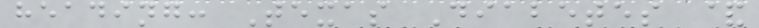heading: Texas Diabetes &
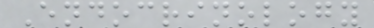Endocrinology
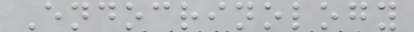Endocrinology
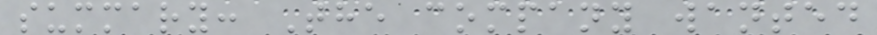summary: The company wanted
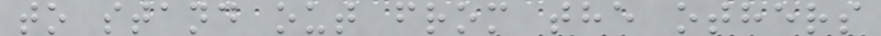to stand out from the others
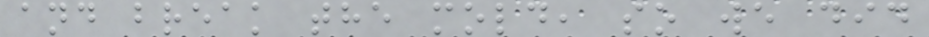and break the mold, so we did
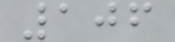106
